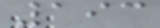193
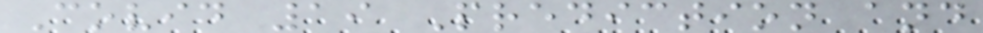Covid 19 Prediction and
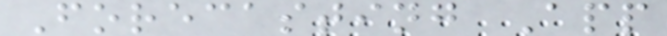Forecasting App
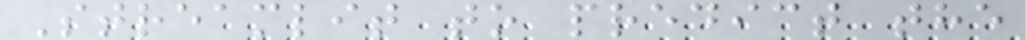Streamlit to predict the
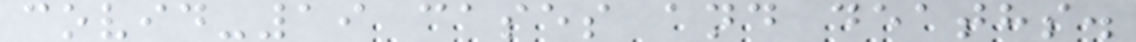covid-19 cases and deaths.
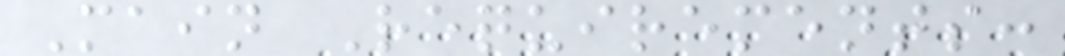Main Requirements:
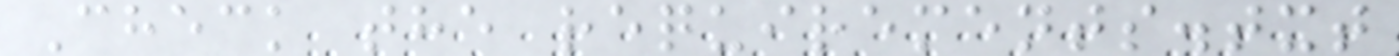Check the requirements.txt
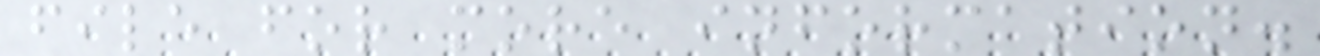file for more information.
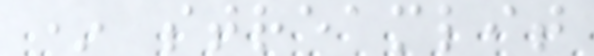* streamlit
